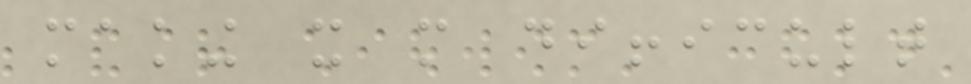making it more difficult
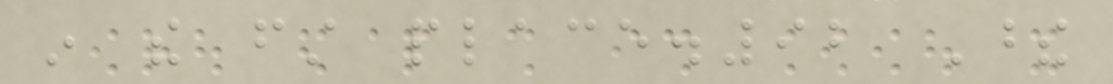in the first place.92 These
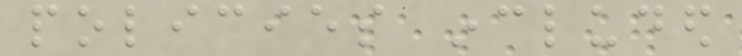policies included
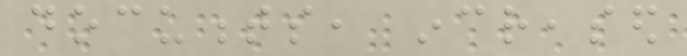documents, increased
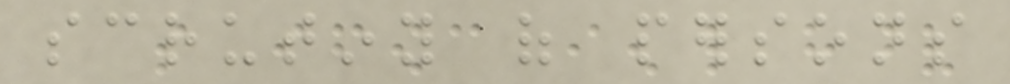scrutiny of persons
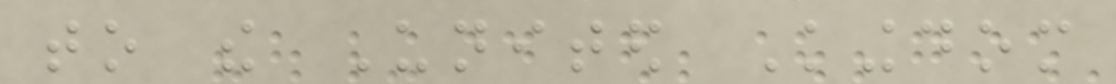to the United Kingdom
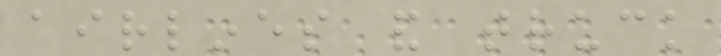airlines and truck
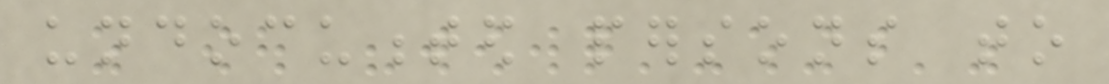undocumented persons to
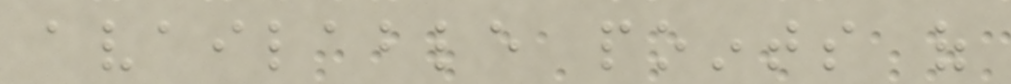available points of
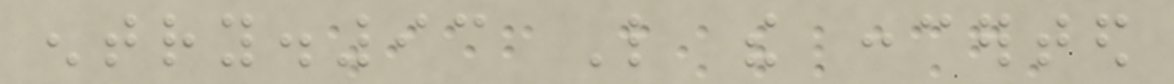entry.93 Like the concerted
